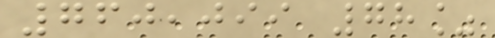760,099 78%
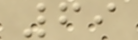69
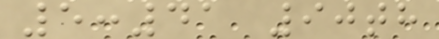5:41 90th
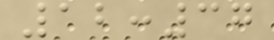12:37
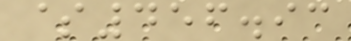$456.93
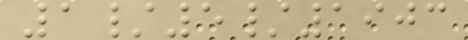1/5/1903
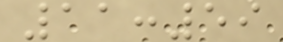11:59
